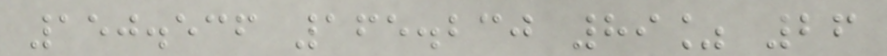150.536 165.230 89% 26
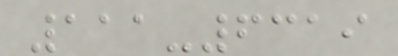111-6319
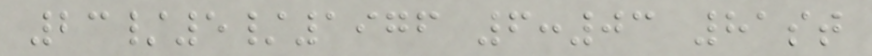23/5/1976 6:03 81st
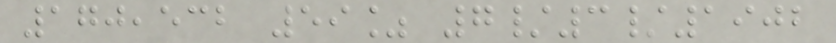170,532 59% 7/3/1902
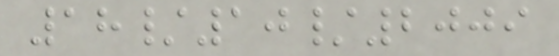18/10/2009
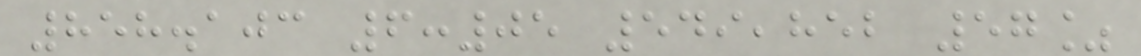858.103 6:05 549,852 57%
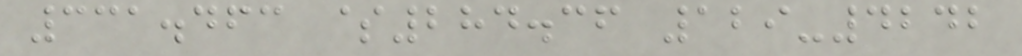331.463 $284.36 129-4242
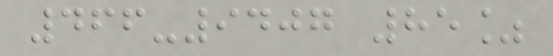466-9407 85%
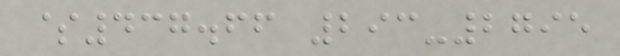$437.66 293-2795
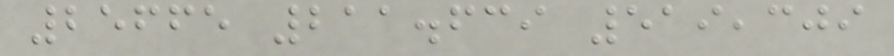25665 211.639 519,309
